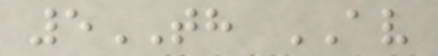5TH AV
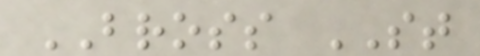BROSS ST
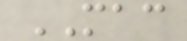MAC
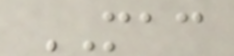MAC
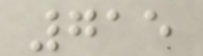715
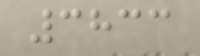3833
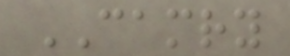CAMRY
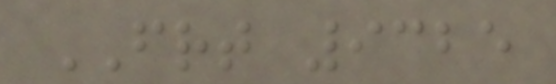FRT 9325
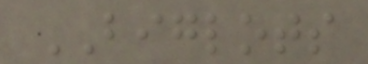BIGLOTS
